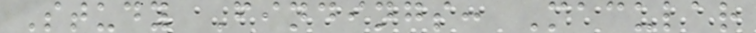Study Findings: Macular
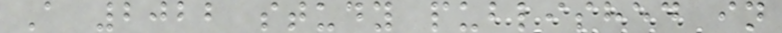A 2022 study published in
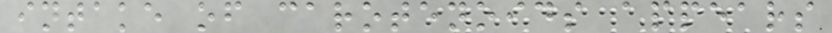intake of carotenoids appears
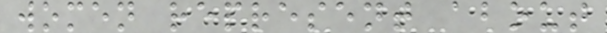women represent about
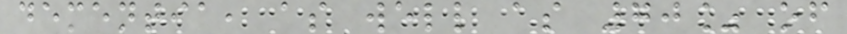dementia, as well as 70% of
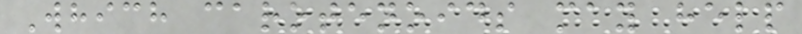Which carotenoids may help
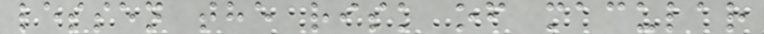lessen the risk of macular
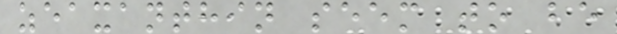zeaxanthin seem to be
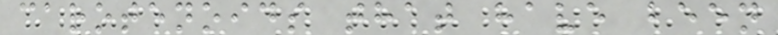carotenoids that have been
